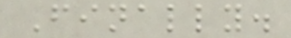Finally.
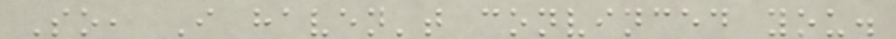So, I haven't convinced you.
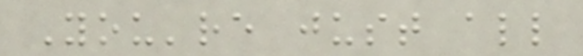You're just all
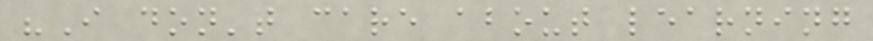"I don't care about learning
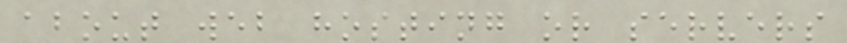about web hosting or servers
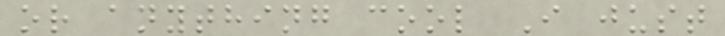or anything cool I just
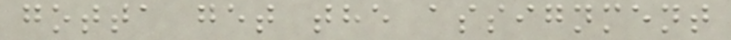gotta get the assignment
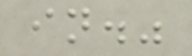in."
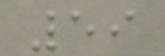59
